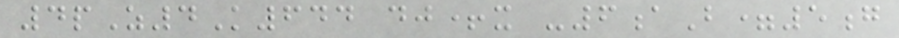4pZ4K644 dj+x -6aB=5g
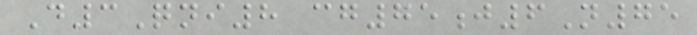D3Qni8 cg75j6N75
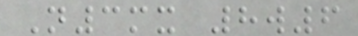N3mx 8w6
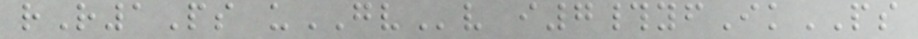rR1Ps uGVv i7#yfIkPS
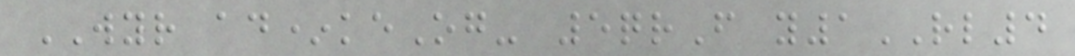WYR ad*keOg- 5qrF y1RL4
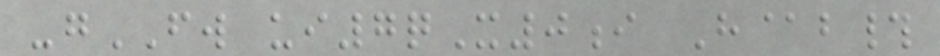-gFW ui7qX0i H@b#
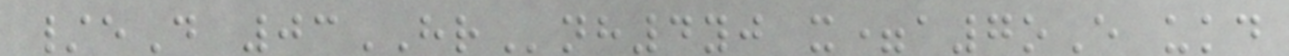/eD 03HRnh4yj x=a7oE ukd
